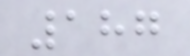187
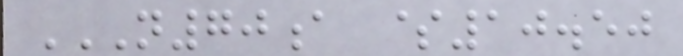N70A $10.50
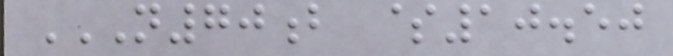N70B $10.50
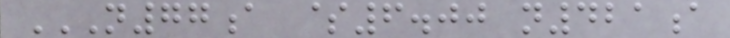N77A $6.00 N421A
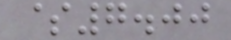$7.00
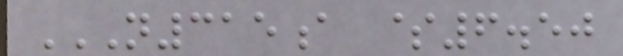N315A $6.50
